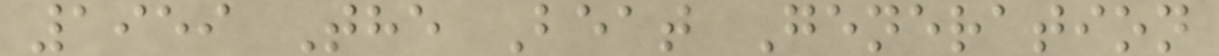1959 The Beat Generation
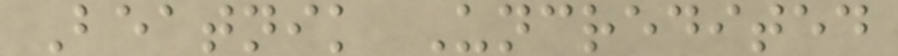Beatnik Uncredited
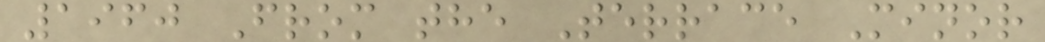1960 From the Terrace Minor
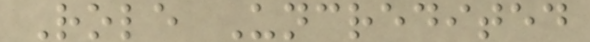Role Uncredited
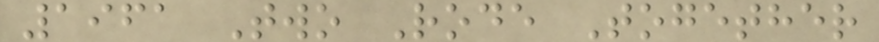1961 Two Rode Together
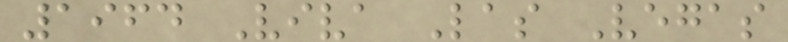1964 Viva Las Vegas
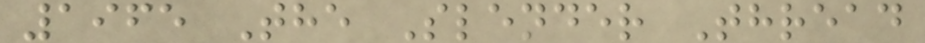1965 The Slender Thread
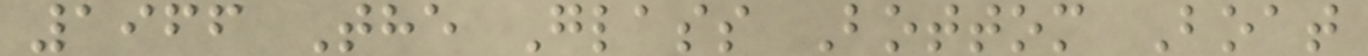1966 The Glass Bottom Boat
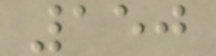150
